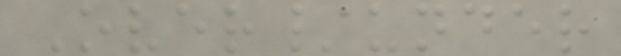Over/under
